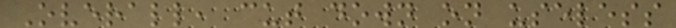Overall, cut down on useless
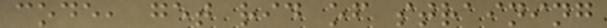code, get rid of straining
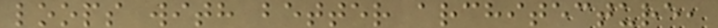loops with better architecture,
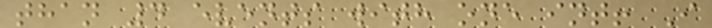than 4 events with one int! I
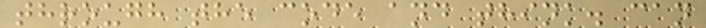through the code and think. can
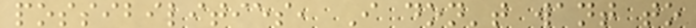possibilities, I don't want to
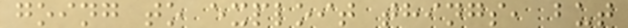going to exploit things, but
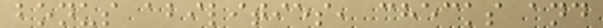bonus abilities, checks and
